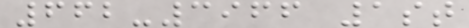662-3966 1st
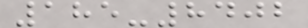185-8402
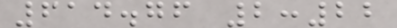614.76 2:22
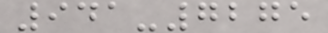941-7275
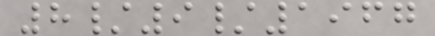8/9/1967
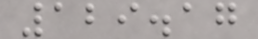129.17
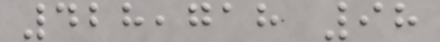428,718 98
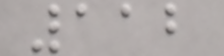112
